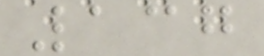137
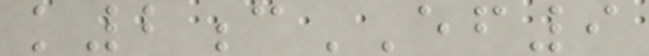k2cEF9
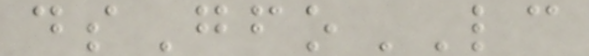dsGfoLC
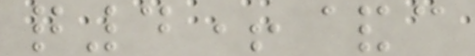q4+&c
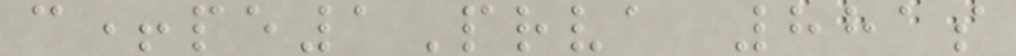c+pe1Prva 881s
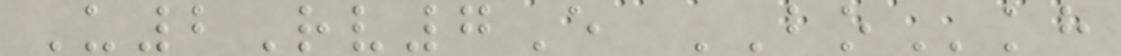U2Rv7E BOkh
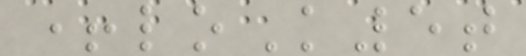+loK5t
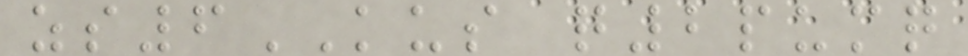zs6KUS q2pumq
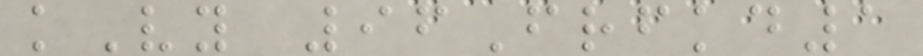kVy 96Frfkd1
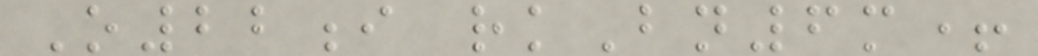O22i rkBn6m+
